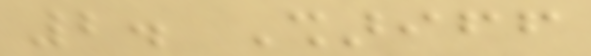2. Shariff
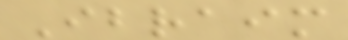Ibraim
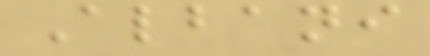Albani
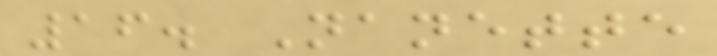16. Nanette
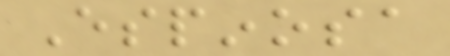Espinosa
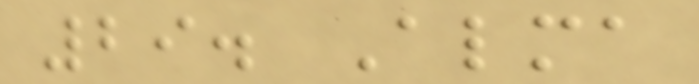29. Alma
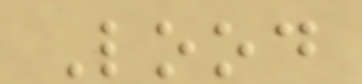Lood
